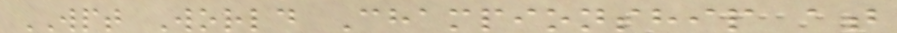WPT World Championship at
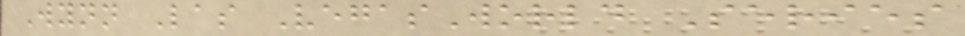Wynn Las VegasWorld Series
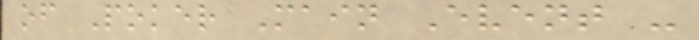of Poker Main Event -
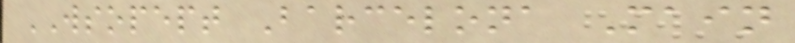WSOPEPT Barcelona Main
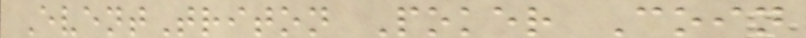EventTriton Poker Coin
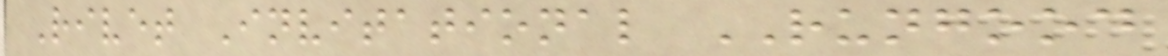Rivet Invitational RUNGOOD
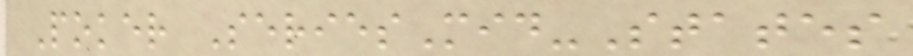Poker SeriesMid-States
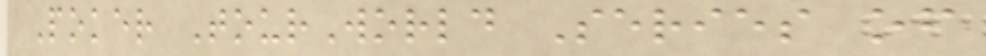Poker TourWorld Series of
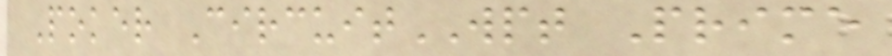Poker CircuitWPT Prime
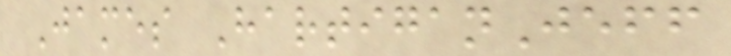James HartiganJeff
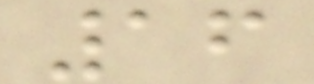16
